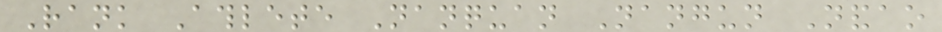Rank Athlete Nanquan Nangun Nandao
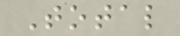Total
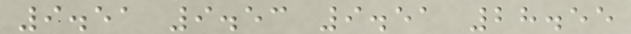9.51 9.53 9.51 28.55
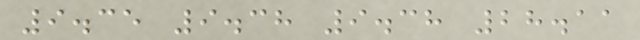9.35 9.38 9.38 28.11
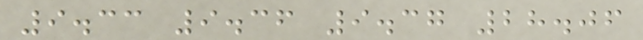9.33 9.36 9.37 28.06
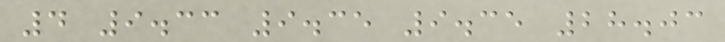4 9.33 9.35 9.35 28.03
